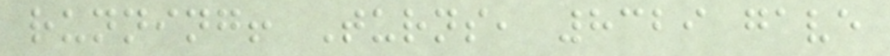running! Turns, 8329 gave
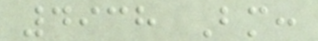4938 Bm:
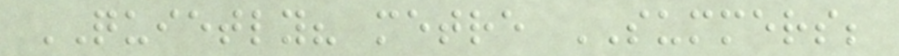QUIETLY? metre SUMMERS;
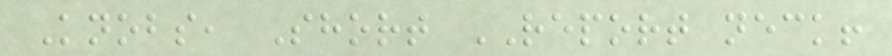Knobs, Short REPORT neck!
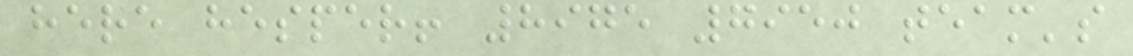here hesper! 8975 7950 team's
